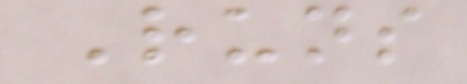Runs
